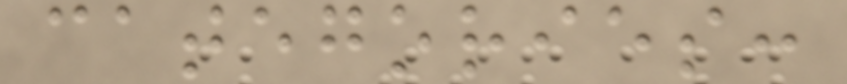categories:
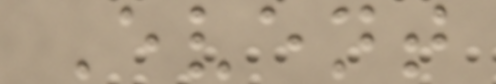Event
